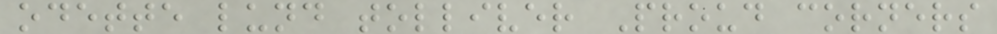odette lund tolliver Proud corners
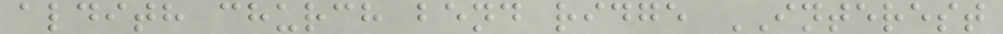aldith church bend ridge INTEREST
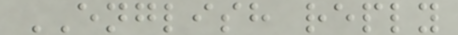ENGLISH reply
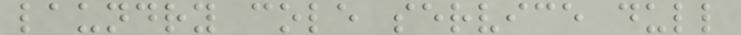laundry cole service dull
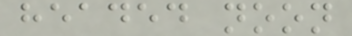headed noon
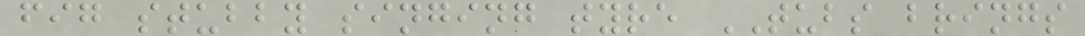fig stubby singing tyre TUBS brings
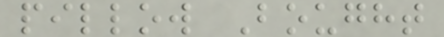pillow Bought
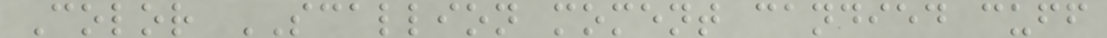Color SCALLION moment candied cuff
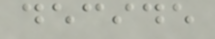decide
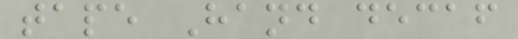tape Hand decaf
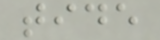tide
